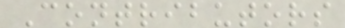Contributors
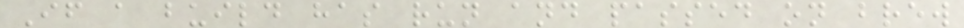If a build has run and passed on brew
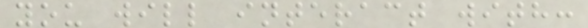you will interact with:
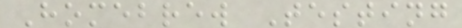Homebrew Testing
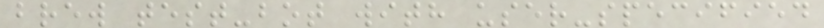brew test-bot with user-specified
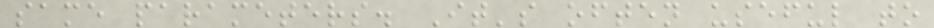same parameters. It's often useful to
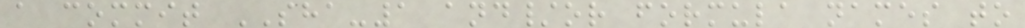a commit SHA-1 and/or formula names to
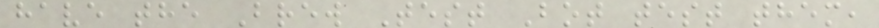have the Brew Test Bot test them,
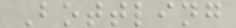Bottling
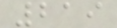219
